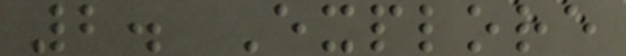2. Explore
